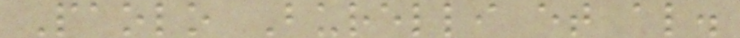Paolo Burelli et al.
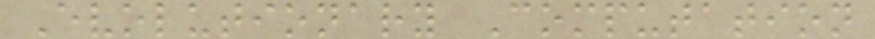Evolutionary Computation
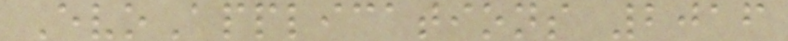EvoApplications 2016
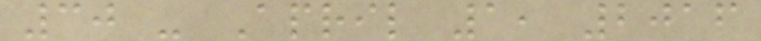30 - April 1, 2016
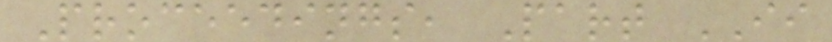Proceedings, Part II
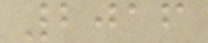2016
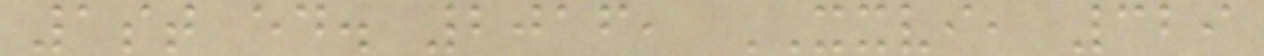1st ed. 2016, XXVI, 329
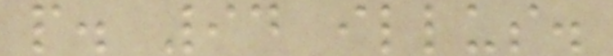p. 94 illus.
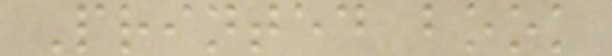Printed book
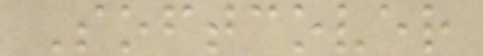Softcover
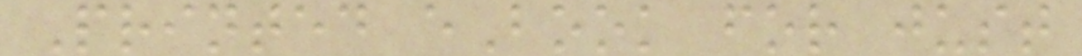Printed eBook for just
